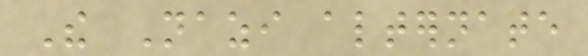The Nazi alternate
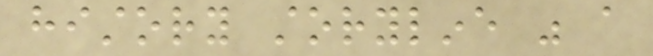history storyline was a
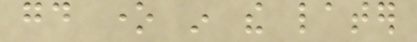good one in the later
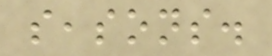seasons.
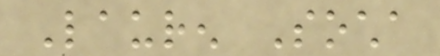Lauren Socha
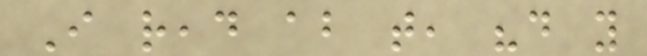I read about that, "do you
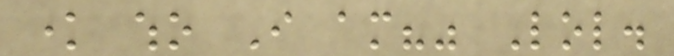know who I am?" Lol.
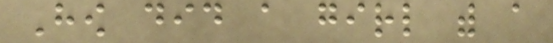How did a girl with a
